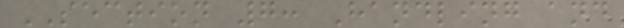SECTION 7: Handling and
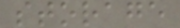storage
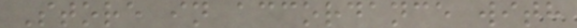Store in accordance with
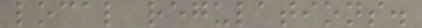local regulations.
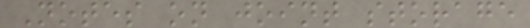Notes on joint storage
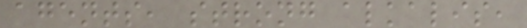agents, strong alkalis,
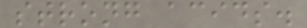strong acids.
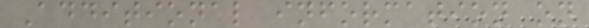Additional information on
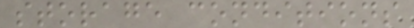storage conditions
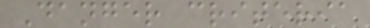Danger criteria
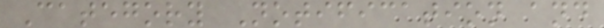Category Notification and
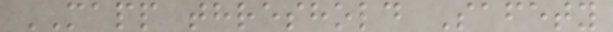MAPP threshold Safety
